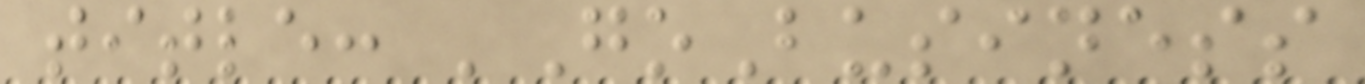title: 'GoBusiness
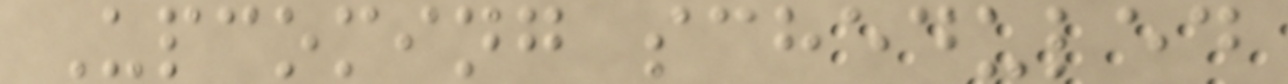Upcoming scheduled
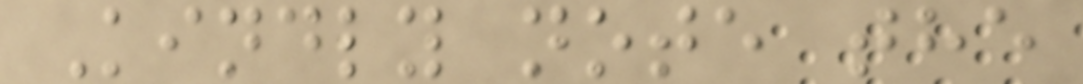Kindly note the
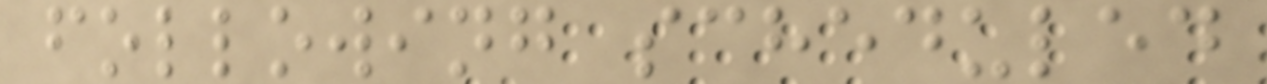following scheduled
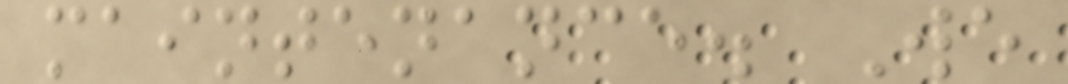maintenance. We
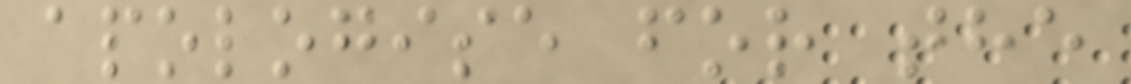apologise for the
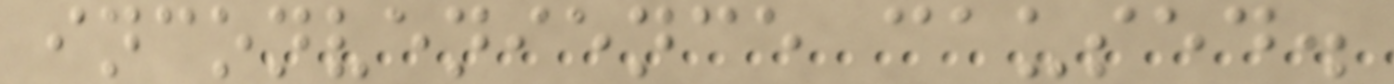inconvenience caused.
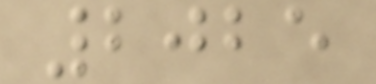2025
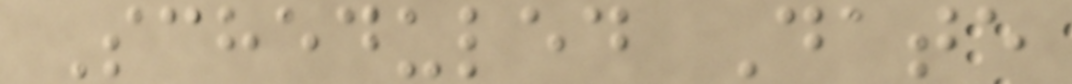Scheduled Date
